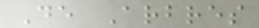De Arbres
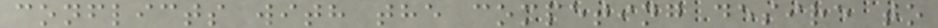conflicts with the competing desire to
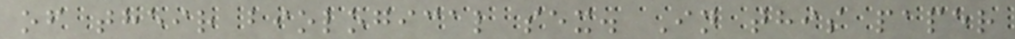of their biological sex. In this paper
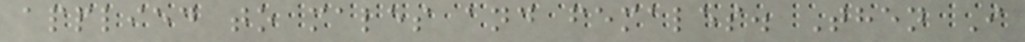applied to males and females. Then I
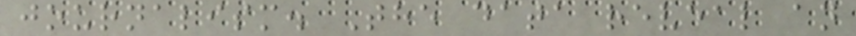journalism. The data reveal an
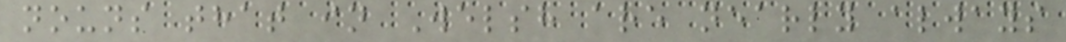nouns that in Welsh are nearly always
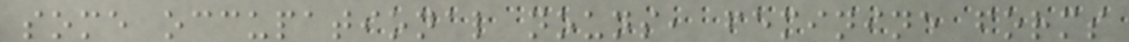some occupational nouns, feminine forms
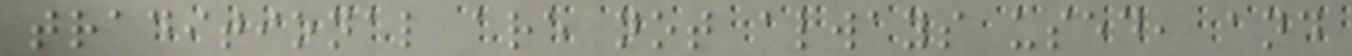traditional are not always used, and
